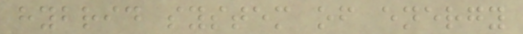hybrid system of energy
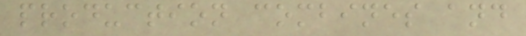production combines and
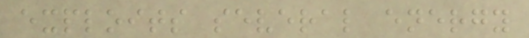exploits several energy
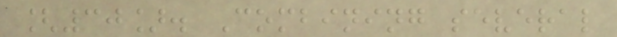[30]. Combining several
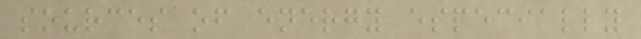sources of energy especially
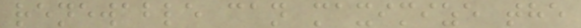renewable can maximize the
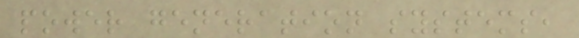power generation systems,
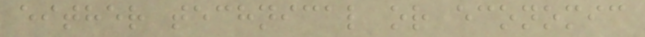either technical or economic
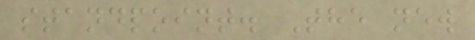standpoint. The new
